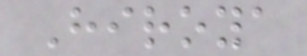Hiroya
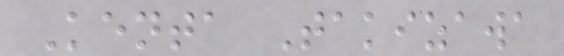Kenta Takizawa
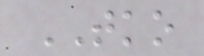TKO
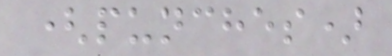(punches)
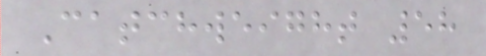Catchweight 58
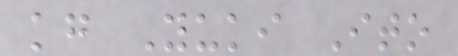kg Yuki Ito
